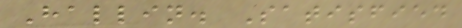Hallin. Satisfied
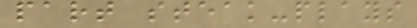part steak-plays
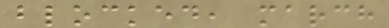blocked, march
